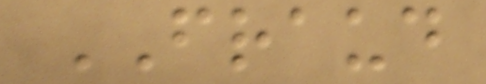FRAUD
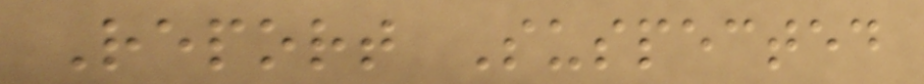Report Suspected
